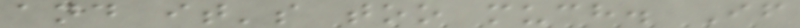and it's too much. If
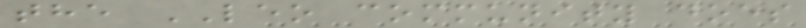the LEO community does
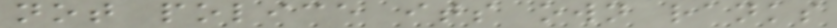not police its own ranks
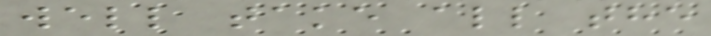well take all the
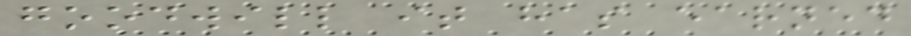goodwill it has earned
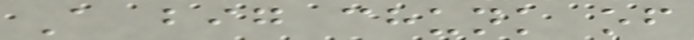A big chunk of
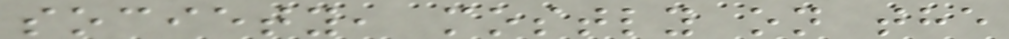society, mostly on the
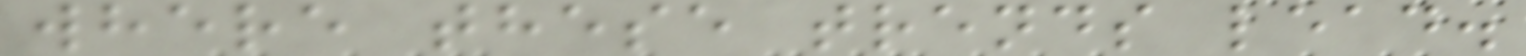where these trends lead.
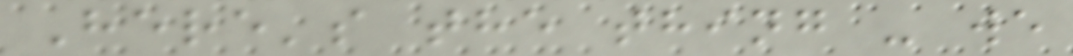Here's the thing - we
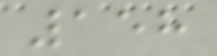158
